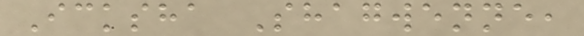Icksha Shagwenne,
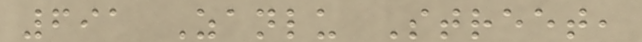691 Zanlu Street,
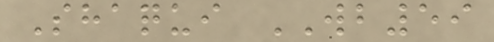Shaqui WB59
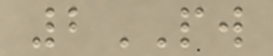2PW
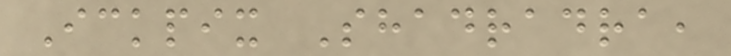Ickpix Shadradra,
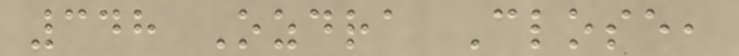348 Ozdra Close,
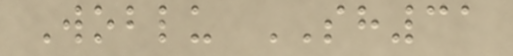Woblu SH31
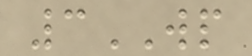3WP
